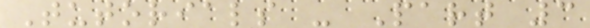Tutorials - Part 3
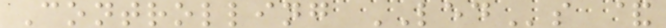Controlling LEDs &
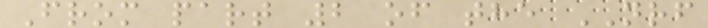From part 2 of the NRF
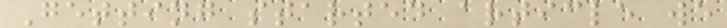Getting started article we
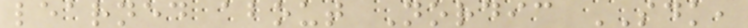learned about Nordic SDK,
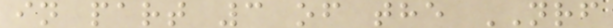in part 3 of the NRF
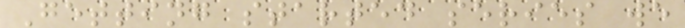Getting started series we
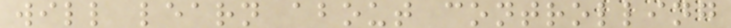will learn about controlling
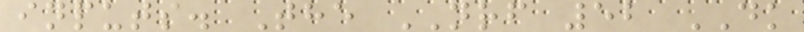inputs. The NRF 52 DK
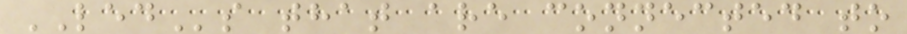LEDs that are connected to
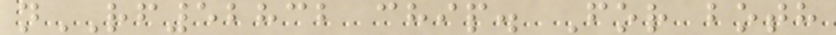nRF52832 chip. For both
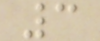3
